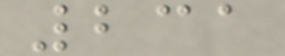231
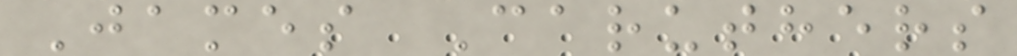James Caruthers
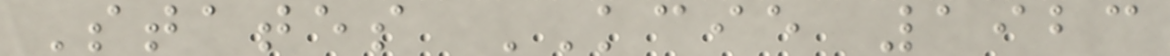States KCIE 1923
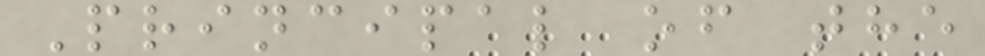Principal of the
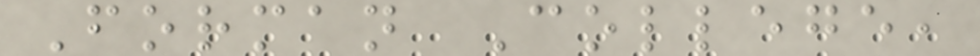Forman College,
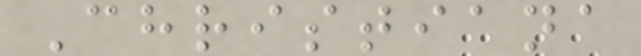Christiana
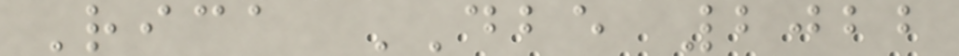Rica DBE 2022
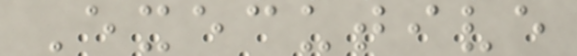Executive
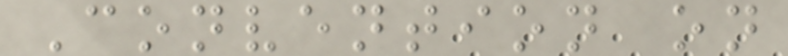Convention on
